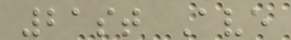21st Ave
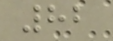82
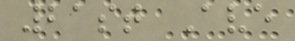21st Ave
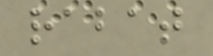rabat
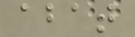abat
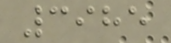3985
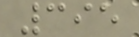395
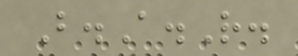B.A.R.
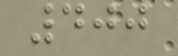400
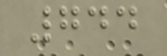744
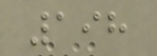198
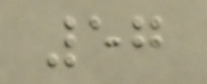57
